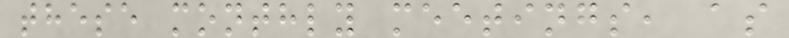these monthly meetings, as
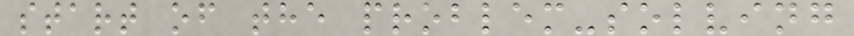start of the problem-solving
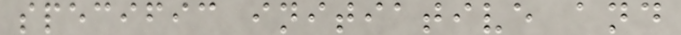specific initiative and
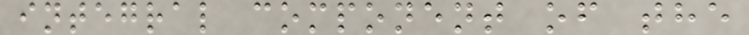integral component of the
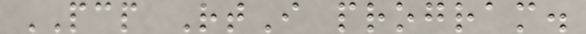PCP RtI program.
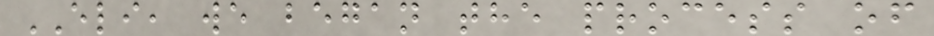ELI, we began the process of
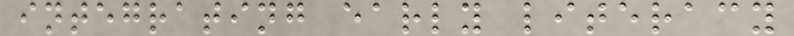integrating early literacy
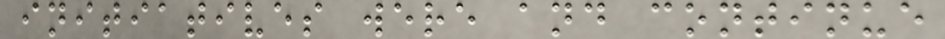initiatives were and continue
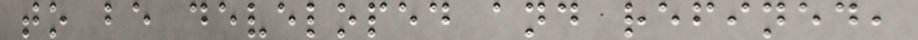to be developed and refined,
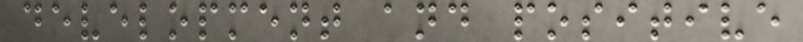development and positive
